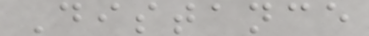Distance
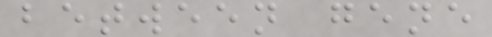between gene
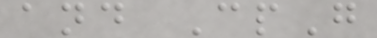and CpG
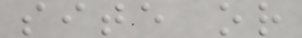site or
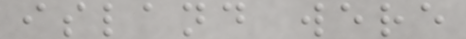island were
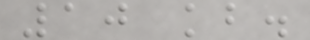10 kb.
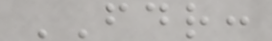FDR:
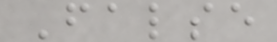False
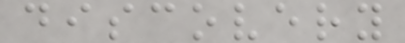discovery
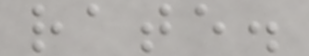rate.
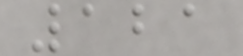121
